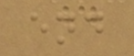end
